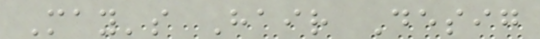May's Hair Desig
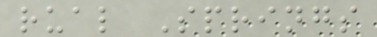rual Springs
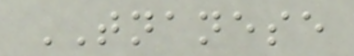TNANESE
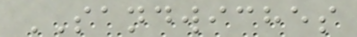SANDWICHES
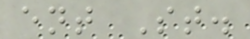ent St.
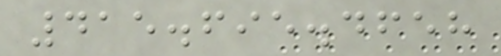415.695.4658
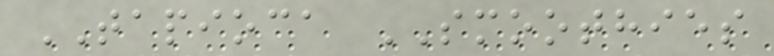TAPIOCA SMOOTHIES
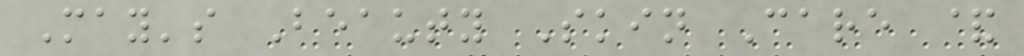May's Beauty Skin Care &
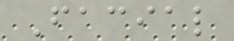Facial
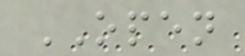OPEN
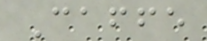Caffe
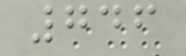746
